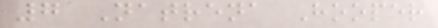7 Natrena Hooper
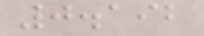0.192
